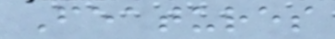Features
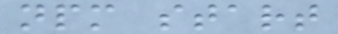npm start
